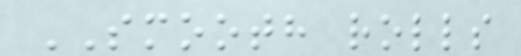SMOOTH rolls
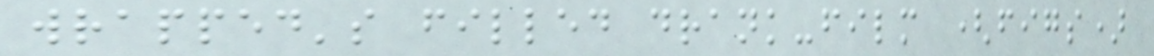wrapped's filled drank-film (figs)
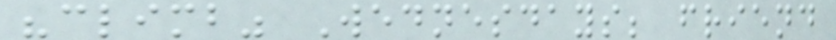"climb" Wednesdays; friend
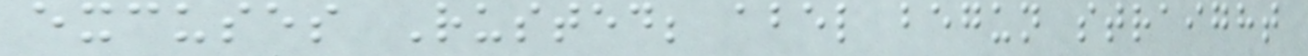excuses Rusted; abel begun straight
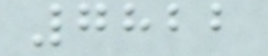7822
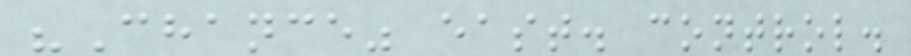"Chance" east. control.
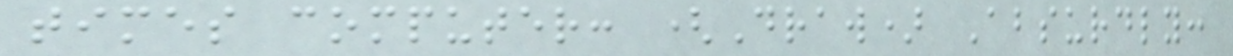times computer: (Draw) Absurdly:
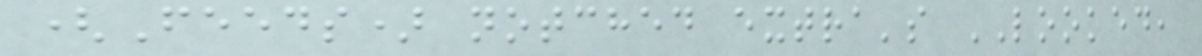(Feeds) notched extra's LOOKED,
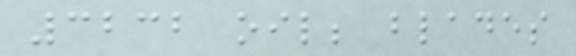3232 oil; blades
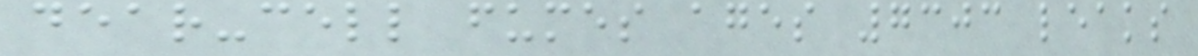dear-cell fumes ages 7303 leaks
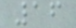16
